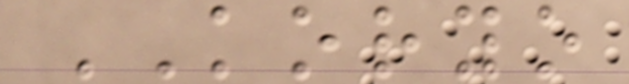KORYO
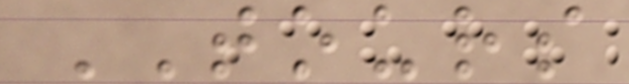TOURS
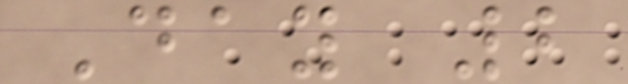Day 2
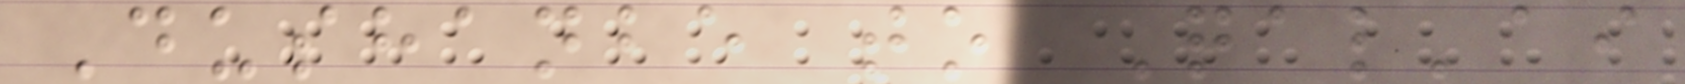Dushanbe to Qal'ai
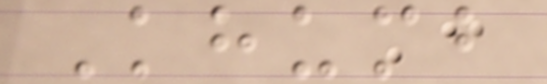Khumb
